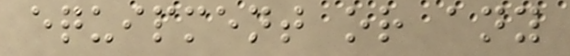equipment or any
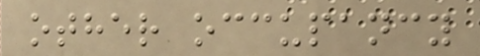other occupancy
